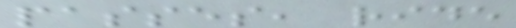passes, ride
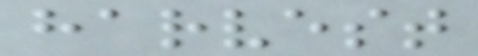harvest
